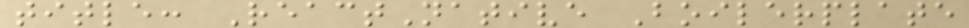title: ReactNative Boilerplate
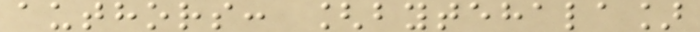authors: [bytehala]
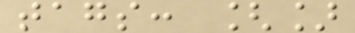tags: []
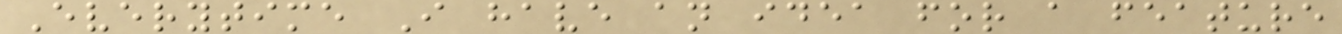Everytime I have an idea for a feature
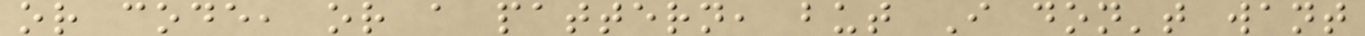or code, or a pattern, but I don't want
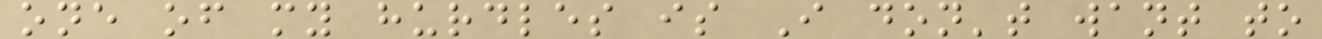one of my hurdles is I don't want to
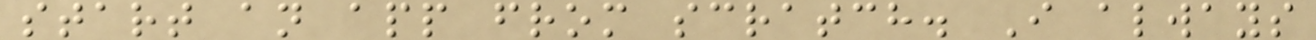start an app from scratch. I always
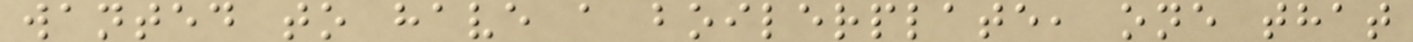wanted to have a boilerplate, one that
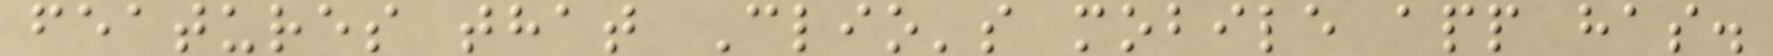features that Clio's mobile app has.
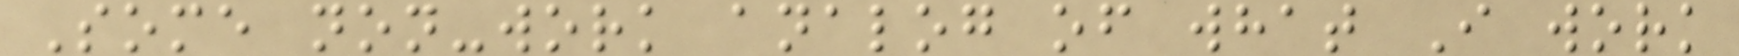Some non-work analog of what I work
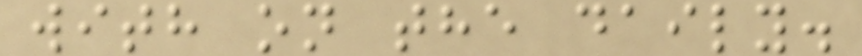with on the daily.
